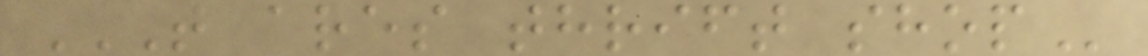T ARES THRIFT SHOP
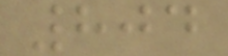804
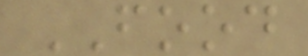FOOD
